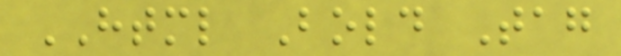HTML Bold Tag
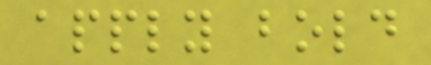apply bold
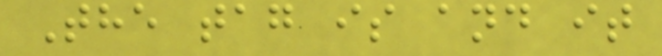The tag is and it
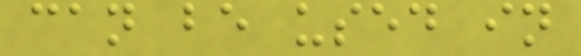can be used in
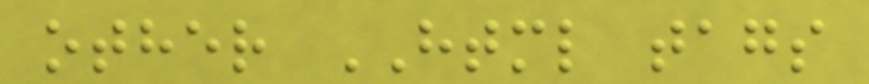other HTML tags
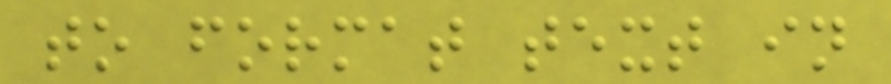to format text in
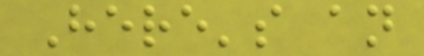Here's an
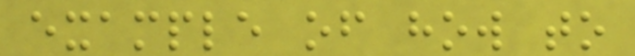example of how to
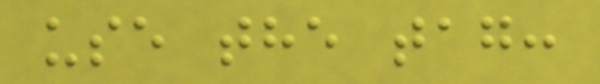use the tag:
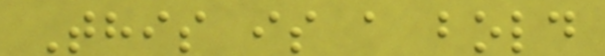This is a bold
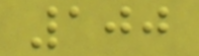100
